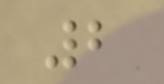2
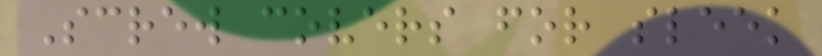Screw covers for sleek
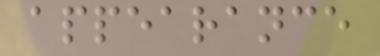appearance
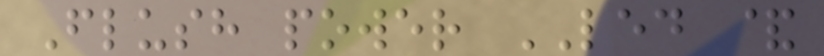Flush power LED &
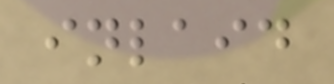inlaid
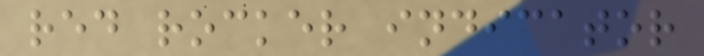red rocker indicator
